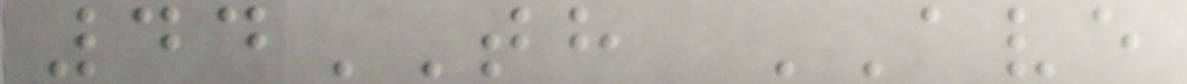44TH AVE
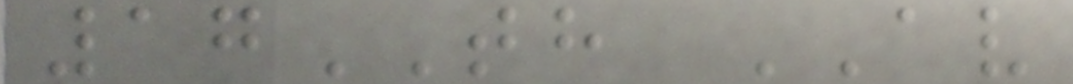17TH AV
